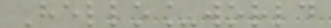Hello_world
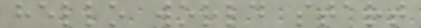hello world start
